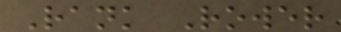Rank Rower
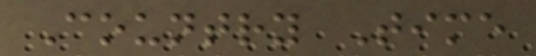Country Time
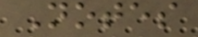Notes
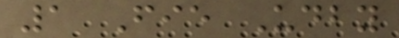1 Fie Udby
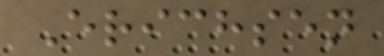Erichsen
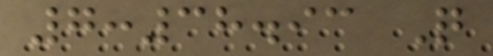7:38.93 Q
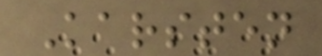Karsten
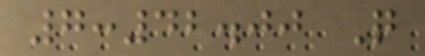7:42.00 Q
